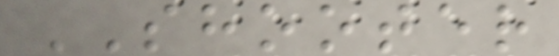SHOOTER
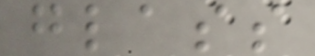glass
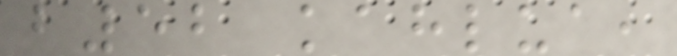b52 kahlua,
